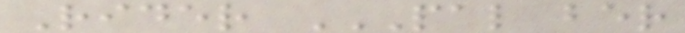Rider PAL BER
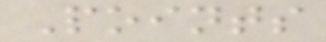Points
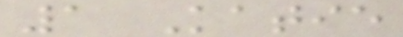1 Katie
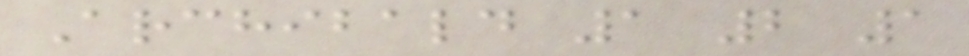Archibald 1 2 1
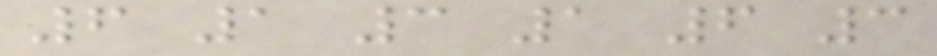6 1 3 1 6 3
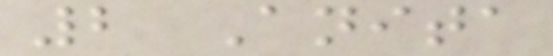2 Anita
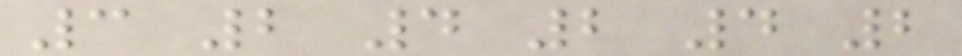3 2 4 2 4 2
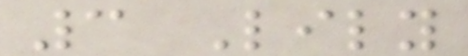3 Lily
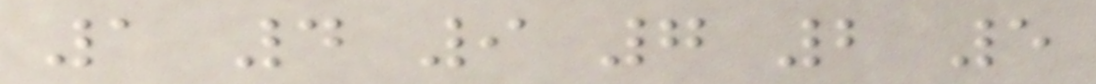1 4 9 7 2 5
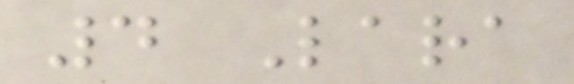4 Lara
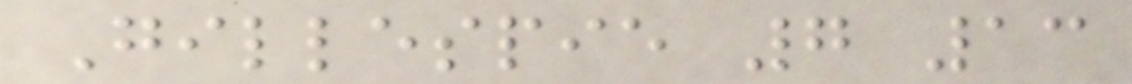Gillespie 7 13
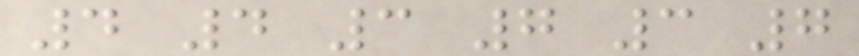4 4 3 7 3 7
